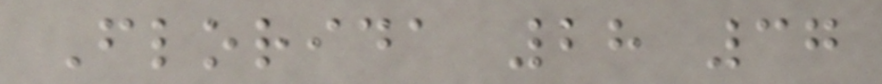Florida 28 37
